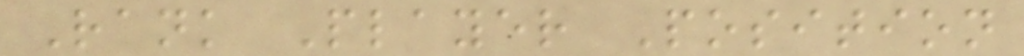Rank Player Position
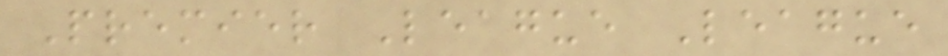Premier League League
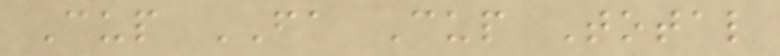Cup FA Cup Total
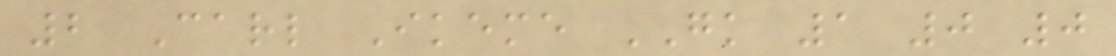2 Carl Ikeme GK 1 0 0
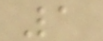1
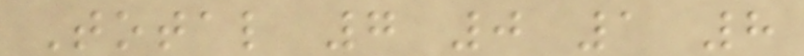Total 7 0 1 8
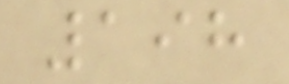198
